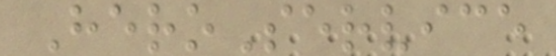HeroService
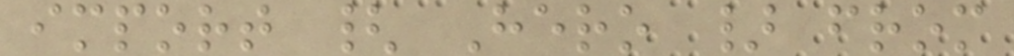import { Hero } from
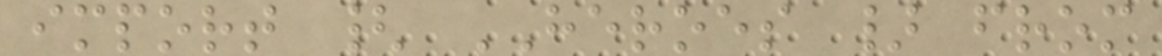import { HEROES } from
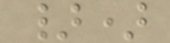})
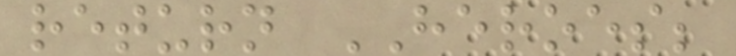return HEROES;
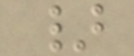}
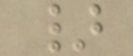}
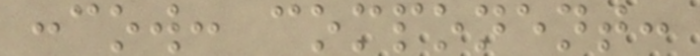:cow: component:
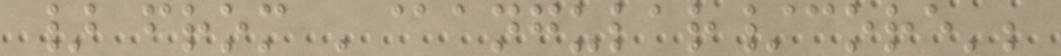} from '@angular/core';
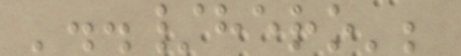'../hero';
